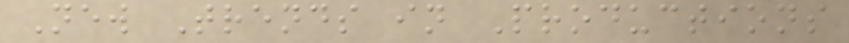New Trends in Productions
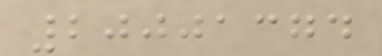20001374
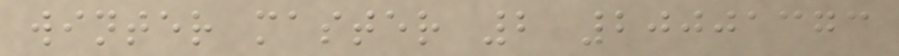winter master 2 20001373
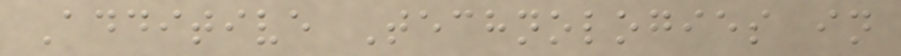Additive Technologies in
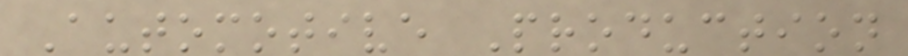Automotive Production
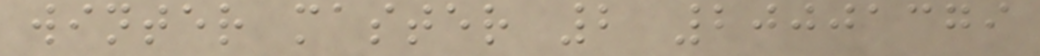winter master 2 20001379
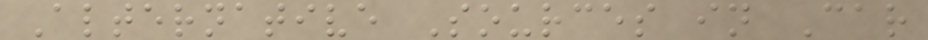Alternative Sources in Car
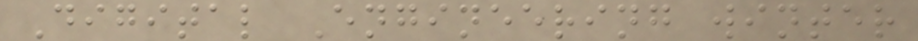Digital Engineering winter
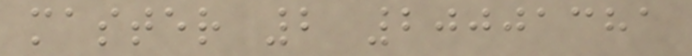master 2 20001381
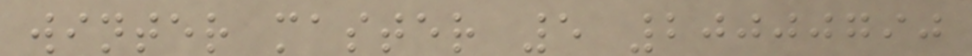winter master 5 20000790
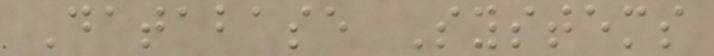Database Systems
